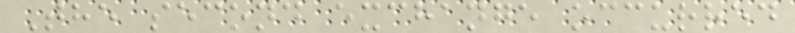The second exchange occurred
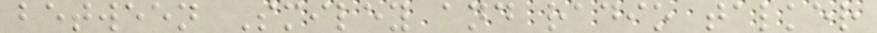between Smiley and radio talker
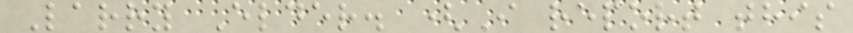Larry Elder. (I report this
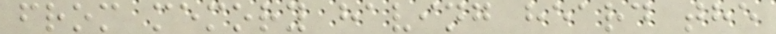from memory having heard the
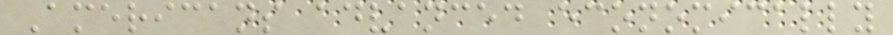Americans advanced economically
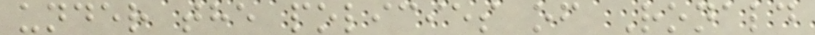under the policies of Ronald
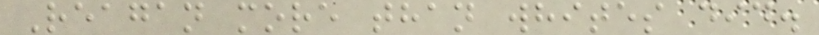Reagan more than whites did.
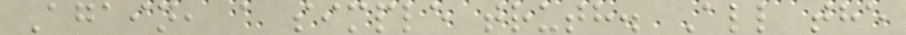Again, a simple truth. All the
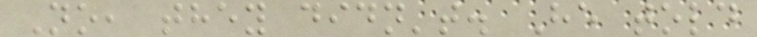No, they didn't. He told
